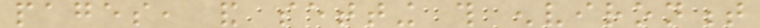pages, and setting this environment
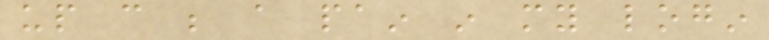up can be a pain in my login
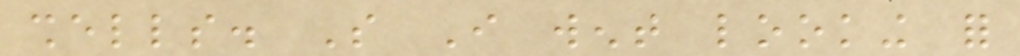shells. So I went looking for
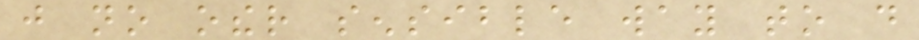just no other sensible way to do
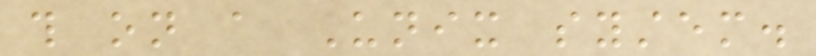this on a Unix system.
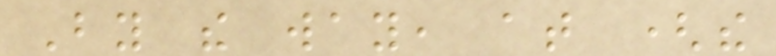By the way, at (the
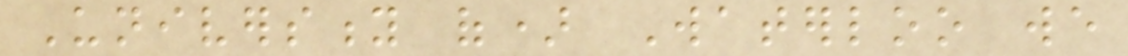University of) Waterloo we
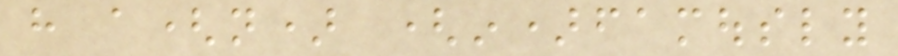have a(n) (in)famously
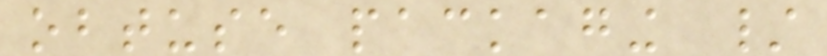obtuse packaging /
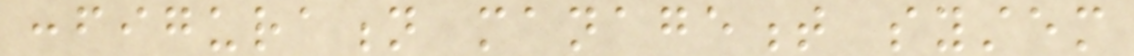configuration management system
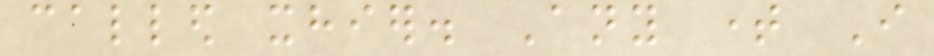called xhier. Any time I
